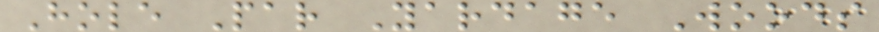Hole Par Yardage Woods
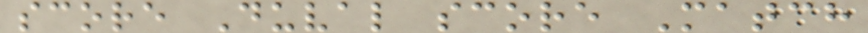score Duval score Match
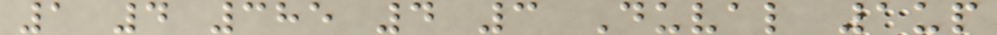1 4 385 4 3 Duval 1up
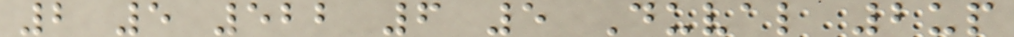2 5 522 6 5 Duval 2up
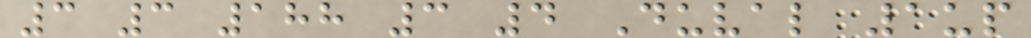3 3 188 3 4 Duval 1up
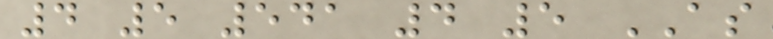4 5 541 4 5 AS
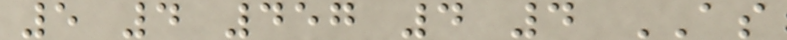5 4 457 4 4 AS
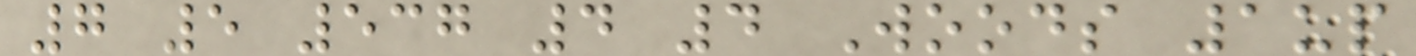7 5 537 4 4 Woods 1up
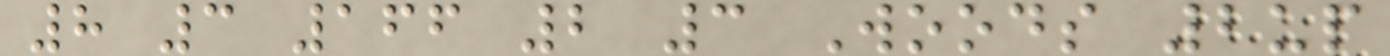8 3 166 2 3 Woods 2up
